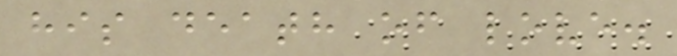his death of love.
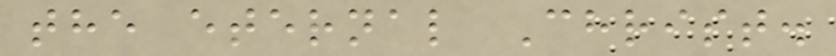the eternal Christ.
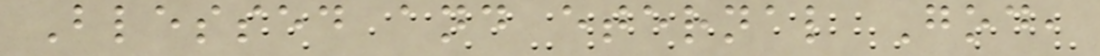Blessed and eternal God,
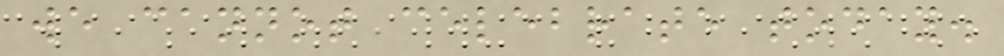we cannot celebrate today.
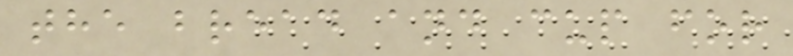the bread and cup for
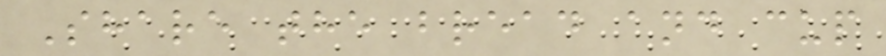Share the bread and cup
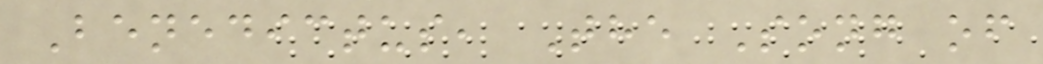Benedictus, The Song of
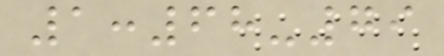1:68-79
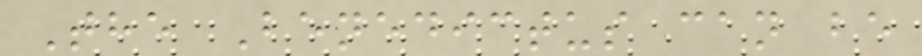The Benedictus can be
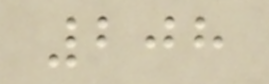208
